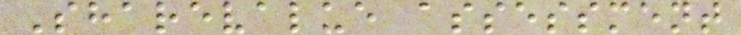Sharevalue assessment
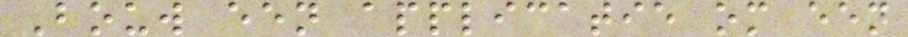Bouw een applicatie om een
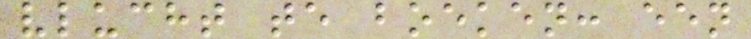vlucht te boeken: een
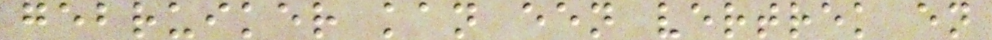gebruiker kan een vertrek en
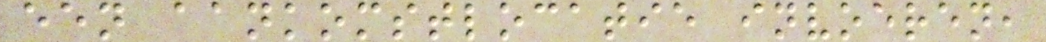een aankomstlocatie invoeren,
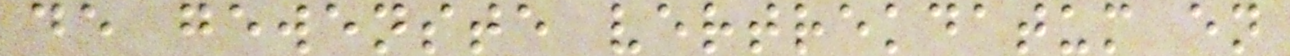de gewenste vertrekdatum en
